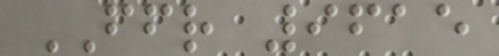FFR 9615
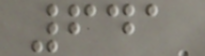641
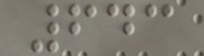643
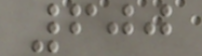600
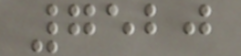7520
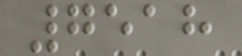7518
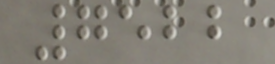7522
